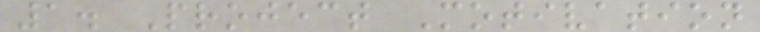1. Project Motivation
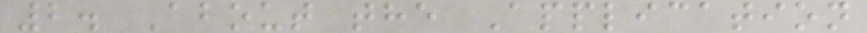2. About the Application
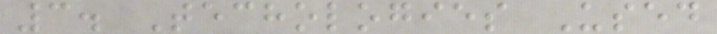3. Techologies Used
